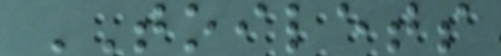TOILETS
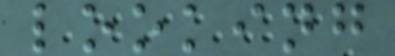looking
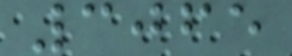3065
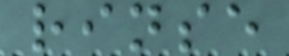rinse
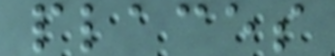places
